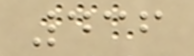436
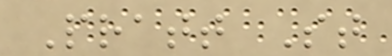Pratt St
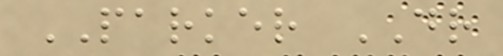PARKER DR
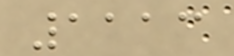1113
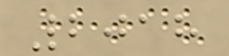2018
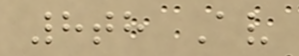8th Av
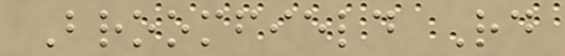Broomfield Rd
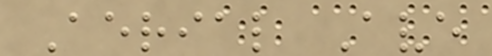Aerial Ave
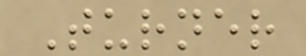Turner
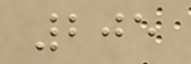205
